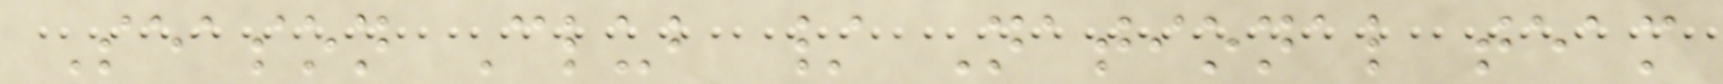Season Club / National team
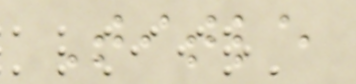Title
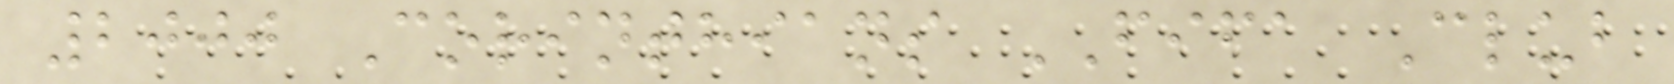2000 Corinthians FIFA Club
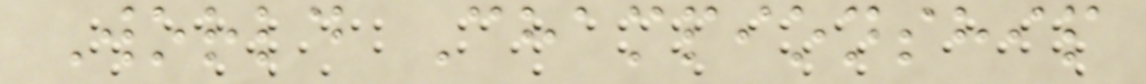World Championship
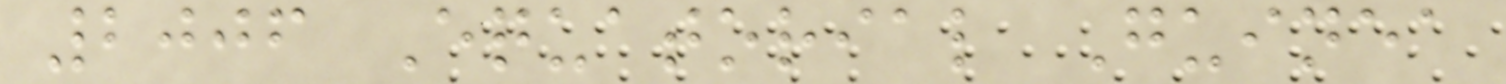2006 Equatorial Guinea
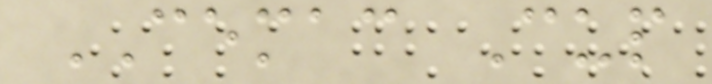CEMAC Cup
